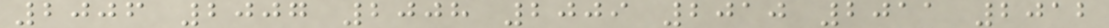2006 2007 2008 2009 2010 2011 2012
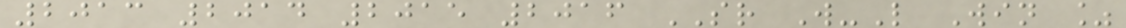2013 2014 2015 2016 SR W-L Win %
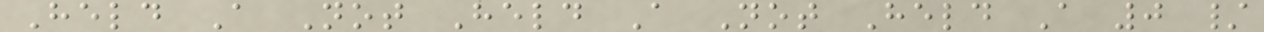Held A Not Held A Not Held A 0 /
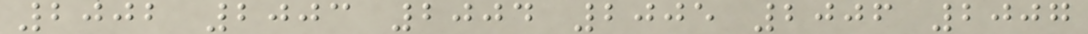2002 2003 2004 2005 2006 2007
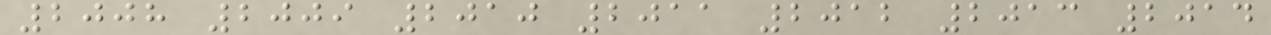2008 2009 2010 2011 2012 2013 2014
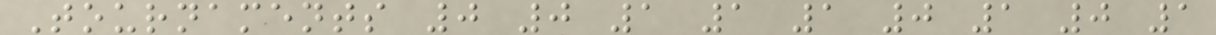Tournaments 0 0 1 1 1 0 1 0 1
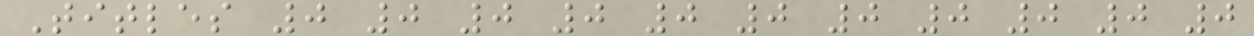Titles 0 0 0 0 0 0 0 0 0 0 0
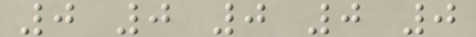0 0 0 0 0
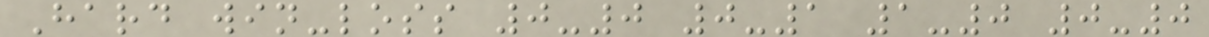Hard win-loss 0-0 0-1 1-0 0-0
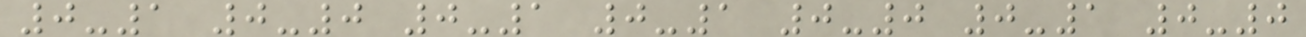0-1 0-0 0-1 0-1 0-0 0-1 0-0
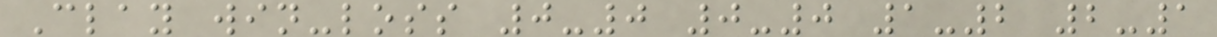Clay win-loss 0-0 0-0 1-2 2-1
